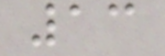13
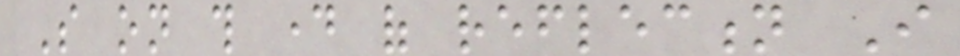So on this day of reflection I
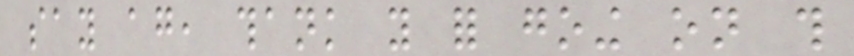say again, thank you for going on this
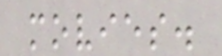movies.
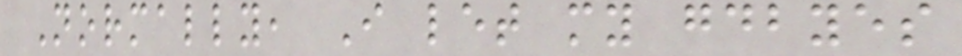Normally, I let my goodbyes
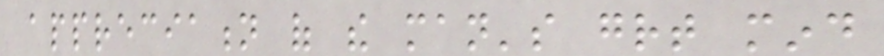appreciation of the man's great mind
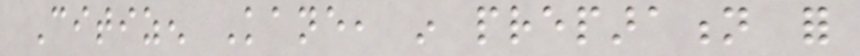Citizen Kane, in preparation for
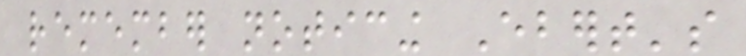remember noticing Ebert's
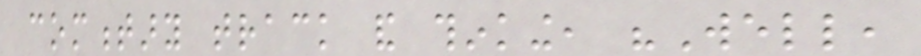commentary track and thinking, "Well,
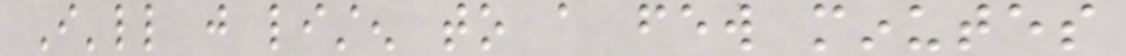I'll just listen to a few minutes
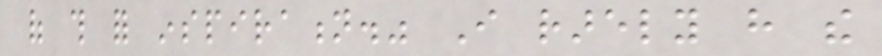of this for inspiration." I rarely have the
